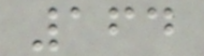164
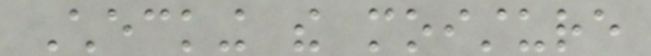Checking the moisture
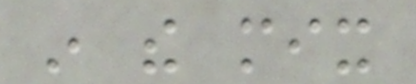in the mix
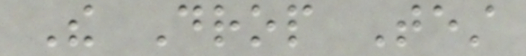The Drop Test
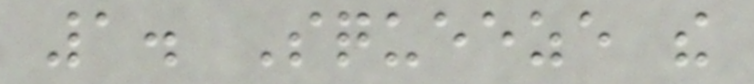1. Squeeze the
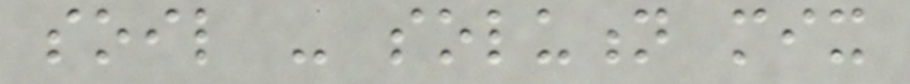soil - solution mix
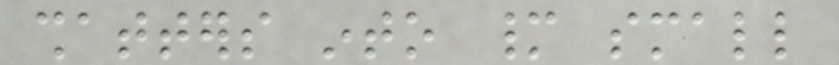shatters into many small
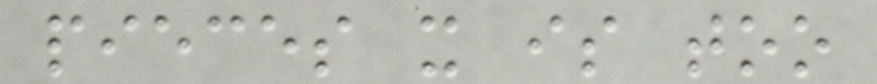pieces it is too
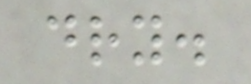dry.
